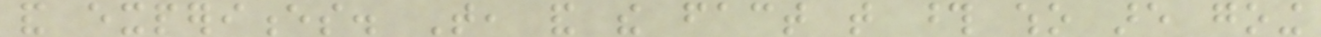and experiences. That, and the fact that those who are going
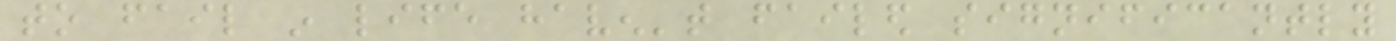to fail in life haven't failed significantly
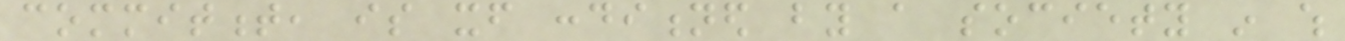commitment, is itself conditioned by a society in which
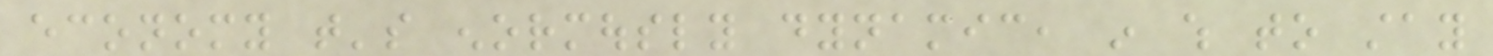economy that's enormously dynamic, in which to stay
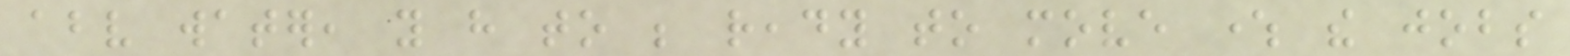above water, you have to be ready to move where the jobs
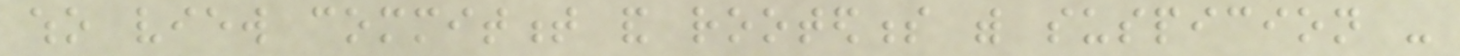who view commitment and rootedness with suspicion -
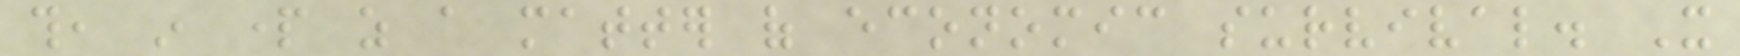this, in part as a matter of economic survival. It
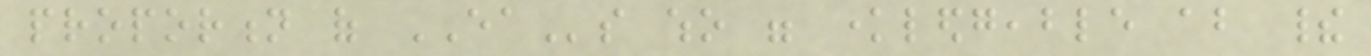proportion of EAs who were knowledgeable about their
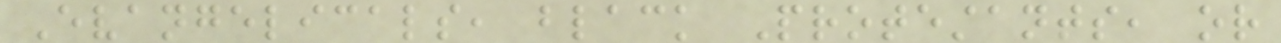Evangelicals, black Protestants, or
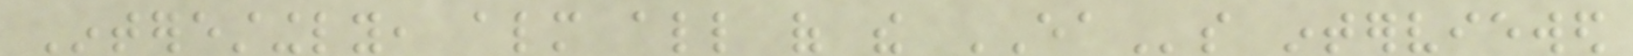Interestingly, almost all of the EAs interviewed
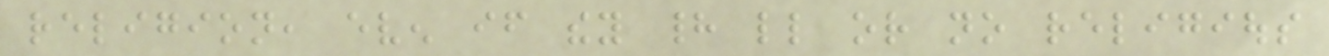religion, even if they had little or no religious
